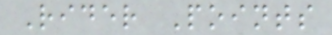Rider Points
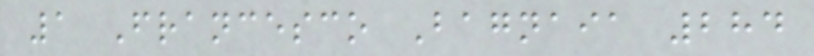1 Francesco Bagnaia 284
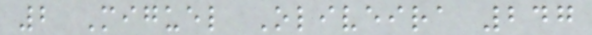2 Miguel Oliveira 247
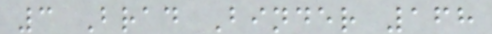3 Brad Binder 168
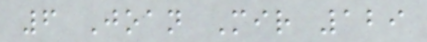6 Joan Mir 129
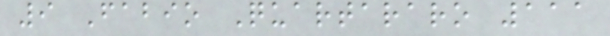9 Fabio Quartararo 111
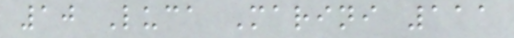10 Luca Marini 111
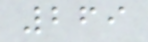269
